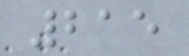215
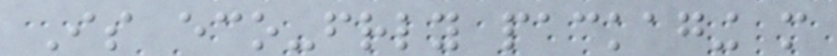Is eco-friendly packaging more
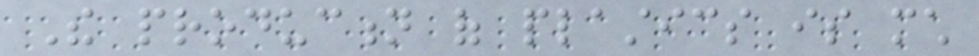The production of plastics is much
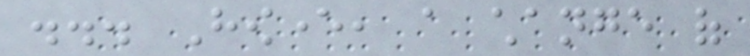... However, a change of
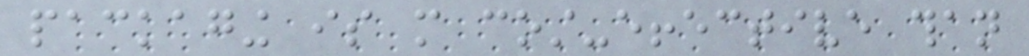packaging is more cost-effective than
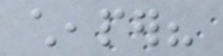cheaper?
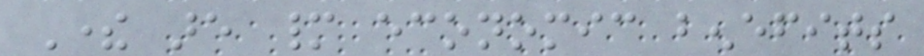There are many economic benefits
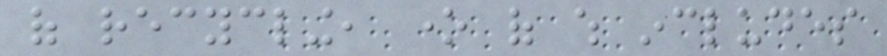of recycling, one of which includes
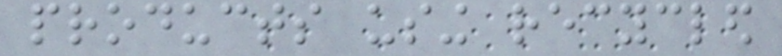products using recycled
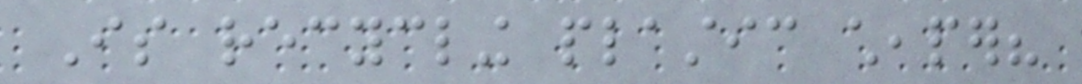Is recycling plastic cheaper?
